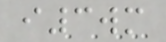i3wm
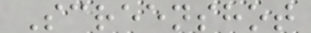Screenshot
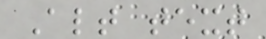Alt text
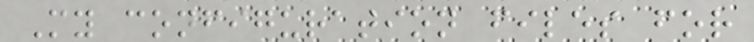My configuration files for
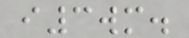i3wm.
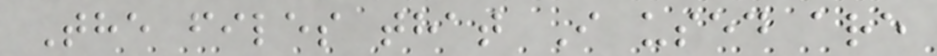The files that I used are
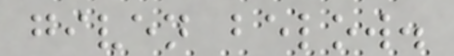given below.
